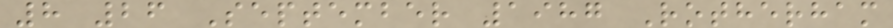8 26 September 1987 Rotherham
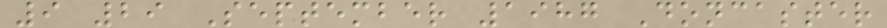9 29 September 1987 Doncaster
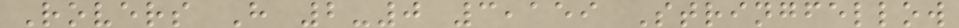Rovers H 2-0 3,159 Stringfellow
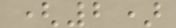(2)
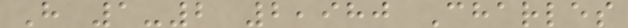H 1-2 2,980 Charles
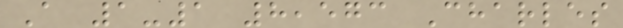A 1-1 8,573 Charles
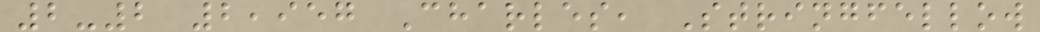2-2 2,957 Charles, Stringfellow
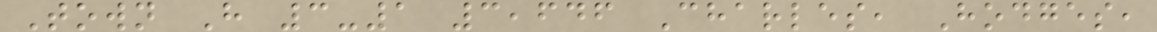Town H 3-1 3,646 Charles, Hodges,
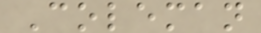Coleman
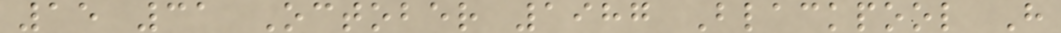15 31 October 1987 Blackpool H
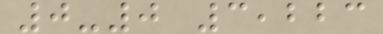0-0 3,223
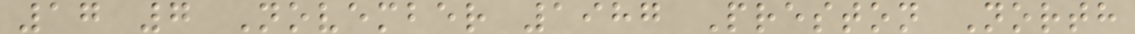17 7 November 1987 Preston North
